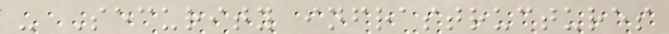- Security infrastructures
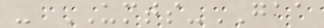- UMTS-GAA
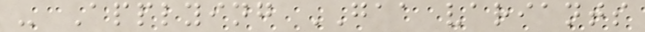- Applying GAA variants
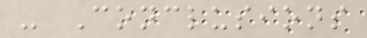- Conclusions
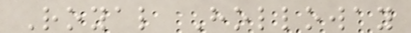Royal Holloway
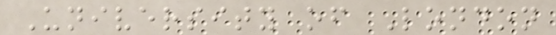University of London
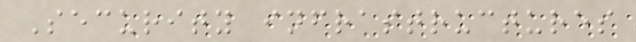Security infrastructures
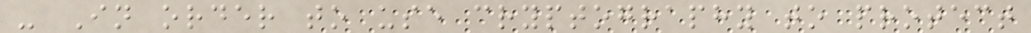- In order to use cryptography to protect
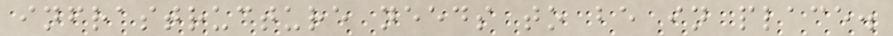infrastructure needs to be in place.
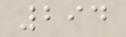294
